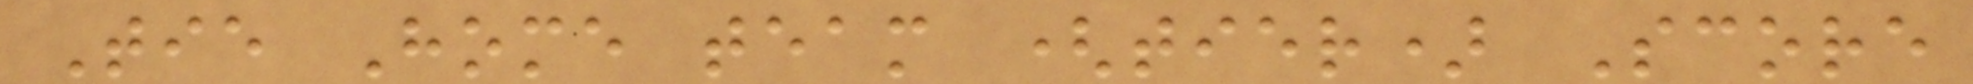Tie Home team (tier) Score
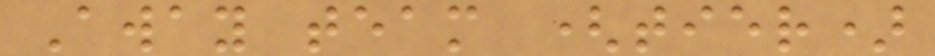Away team (tier)
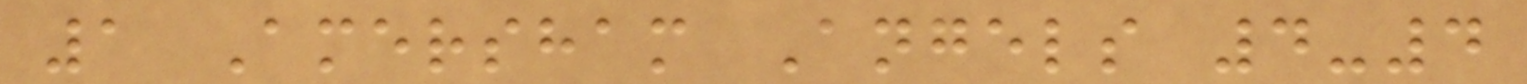1 Amersham Angels 4-4
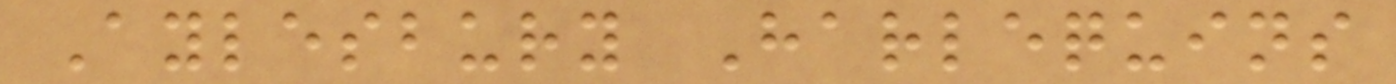Aylesbury Harlequins
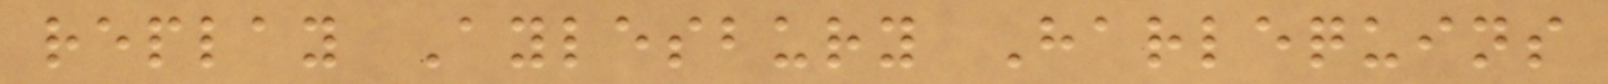replay Aylesbury Harlequins
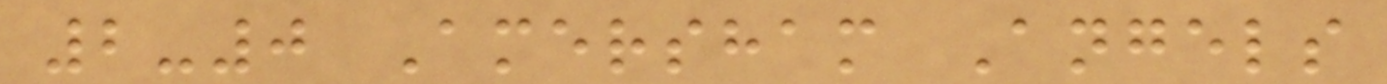2-0 Amersham Angels
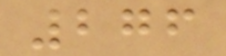276
